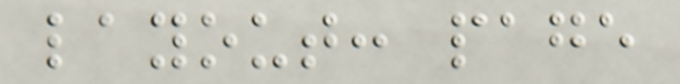layout: page
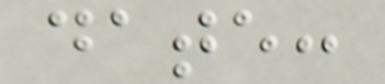date:
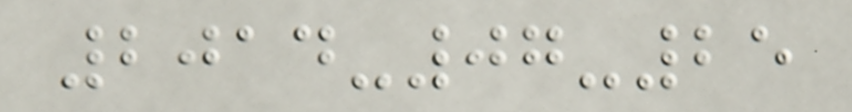2014-07-25
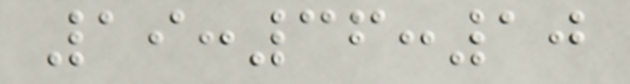19:36:10
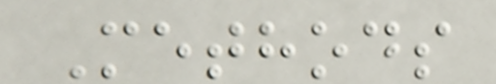Methods
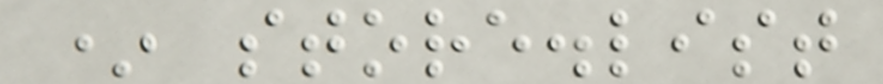* store.list
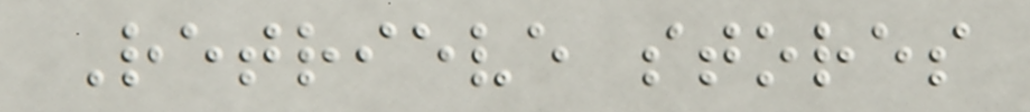Retrieve stores
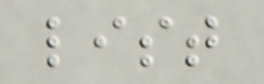list
